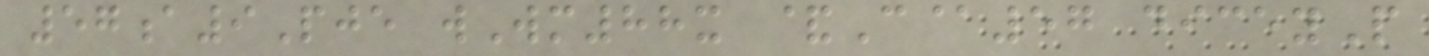57a9Pje wWm88x &C@57 diceyP
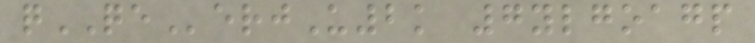qQEerjU2k 7ylgoagp
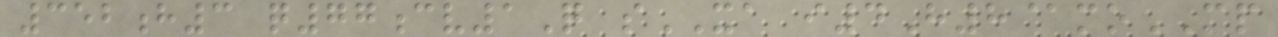352h3 q77cv1Q sXA i4H8@moMP
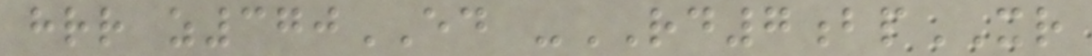hrr z370ED -RD7bpXR
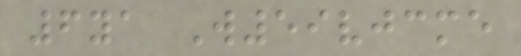6ya W59vjcme
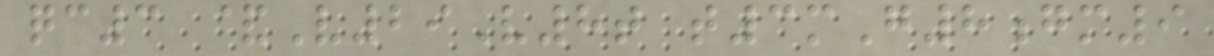qc3 &V29V8t t3mG8gm9
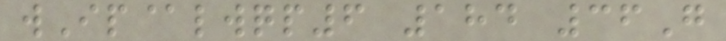wIp@lwqp6 184 36G
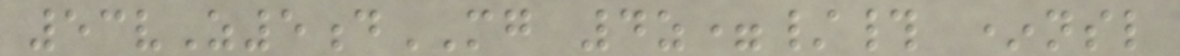53vZ5dMG 4z=/# *nsl
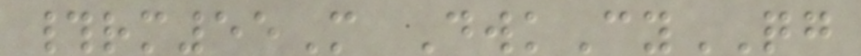#rm55M DwkCyQG
